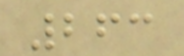263
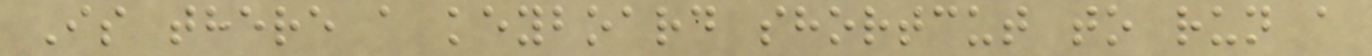Is there a keyboard shortcut to run a
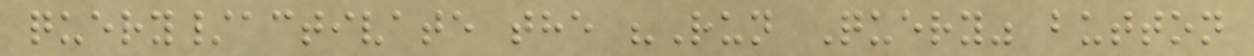query/activate the "Run Query" button
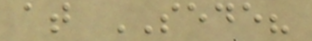at SEDE?
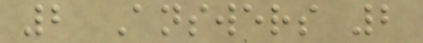2 Answers 2
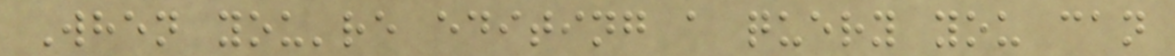When you're editing a query you can
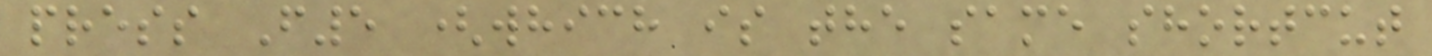press F5 (which is the same shortcut
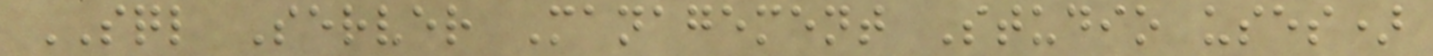SQL Server Management Studio uses)
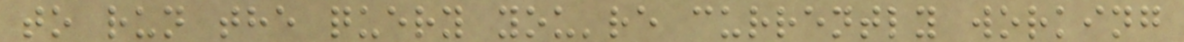to run the query you're currently working
